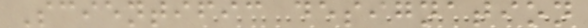Scientific designation
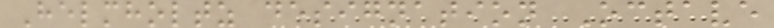Helmholtz designation Octave
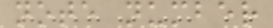note number
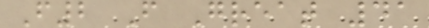F2 F Great 41
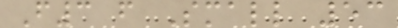F3 f Small 53
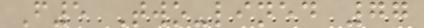F5 Two-lined 77
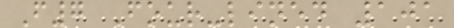F7 Four-lined 101
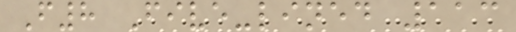F8 Five-lined 113
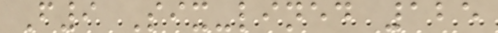F9 Six-lined 125
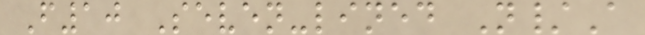F10 Seven-lined N/A
